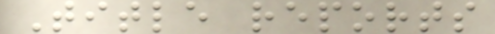Title reports
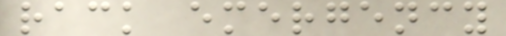rack emergency
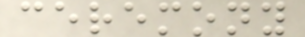ceremony
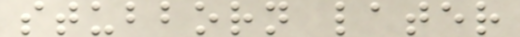stubborn later
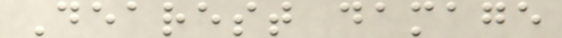Dearest damage
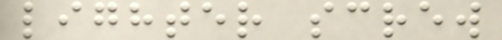lighter screw
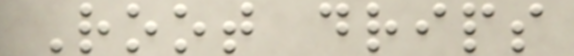Root drips
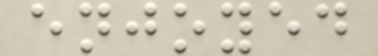enjoyed
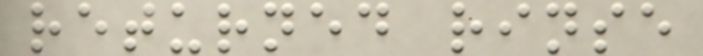returned rinse
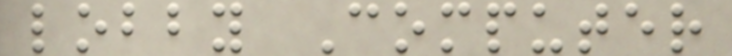lobby Computer
